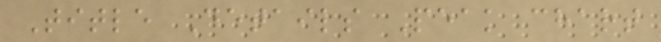Title Details Peak chart
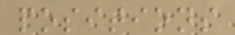positions
